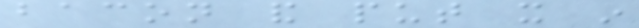bacon and put it in
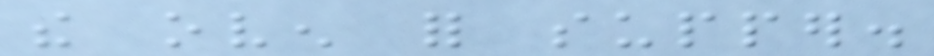the oven for supper.
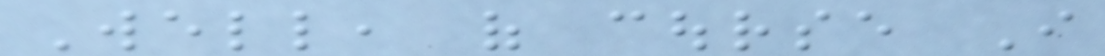Well, of course I
